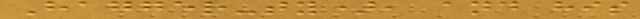Hagger-ty), and his
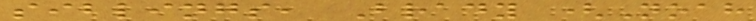siblings, Brady (Noah
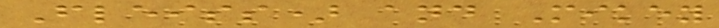Fleiss) and Mikey
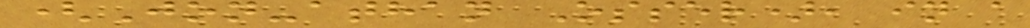(Jon-athan Osser), in a
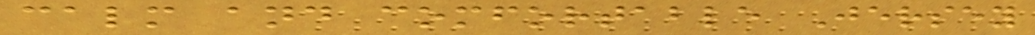calm and comfortable Jersey
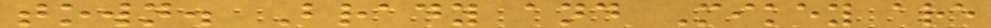town. Brady and Mikey are
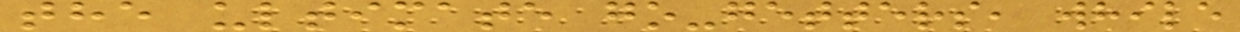the ultimate go-getters, while
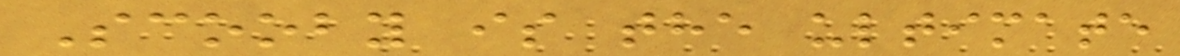Scooby is the ultimate
